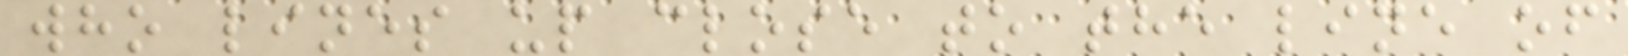who lines up close to the line of
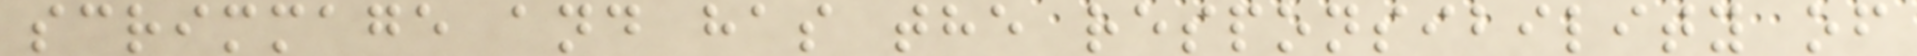scrimmage and has the responsibility of
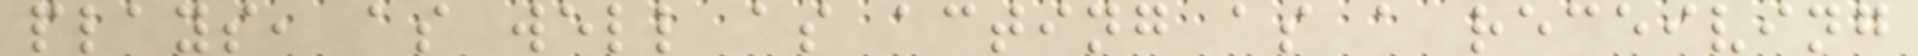plays, as well as acting as a receiving
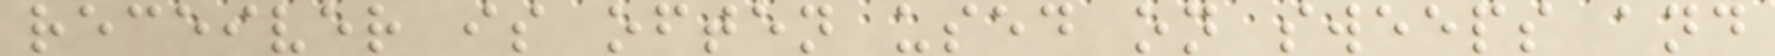receiver is often used on sweeps and
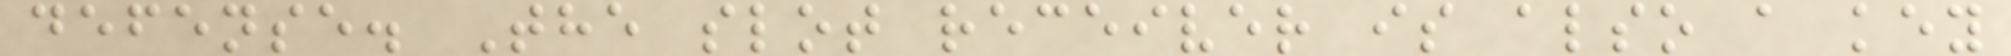defense. The slot receiver is also a key
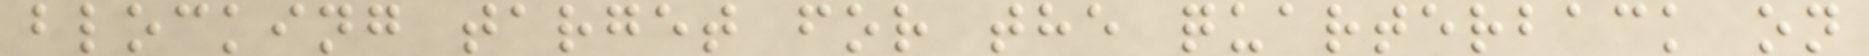blocking target for the quarterback on
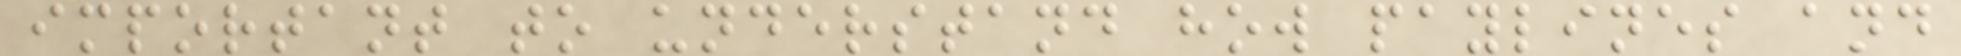important to understand how paylines and
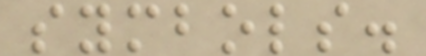symbols.
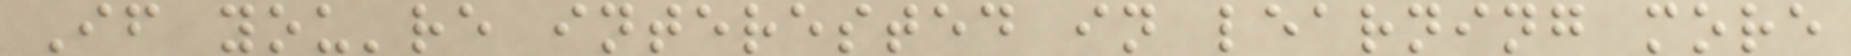If you're interested in learning more
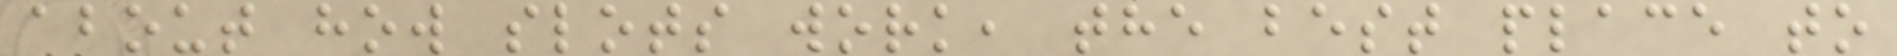about how slots work, the best place to
